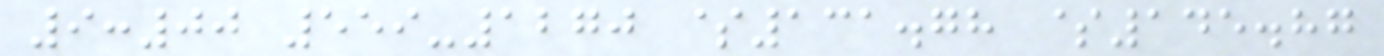9:00 559-1270 $131.78 $145.87
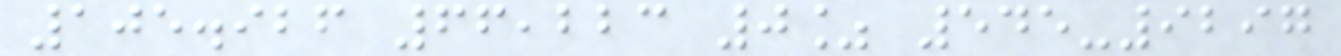105.926 66,223 0% 545-9297
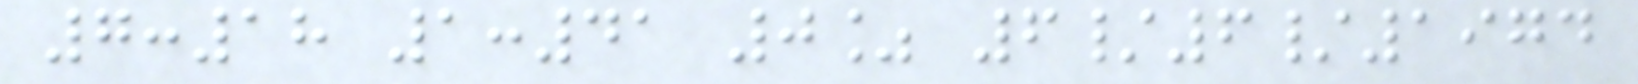7:18 1:41 0% 6/6/1974
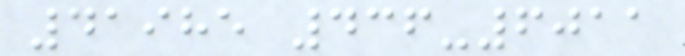41985 436-6011
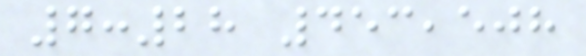7:28 453,508
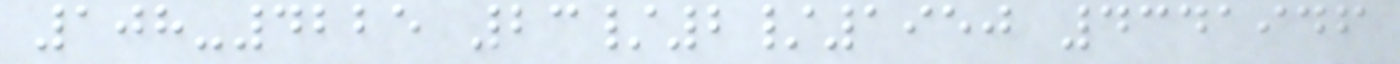108-4225 23/2/1950 4341946
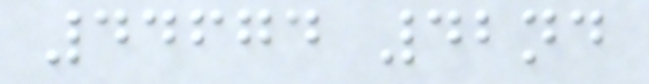44674 42nd
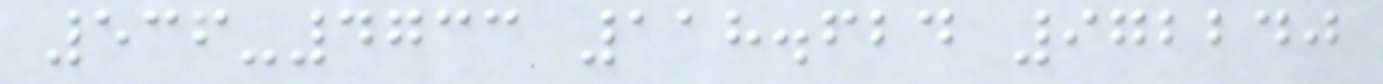536-4733 118.624 972240
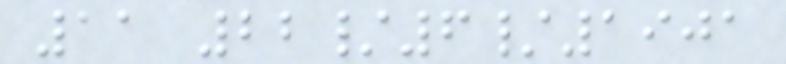11 22/6/1901
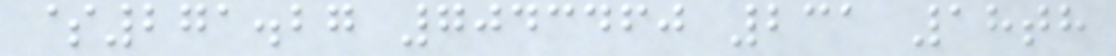$271.27 7043460 231 18th
